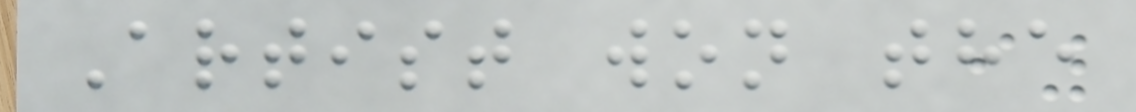Artist won the
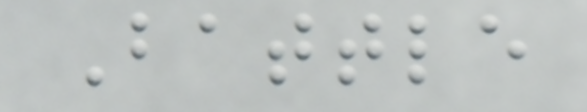Battle
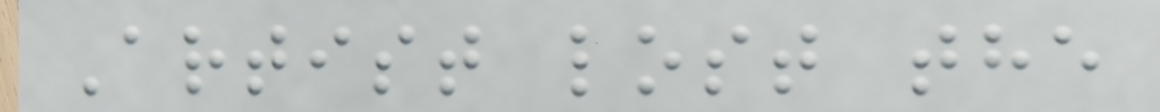Artist lost the
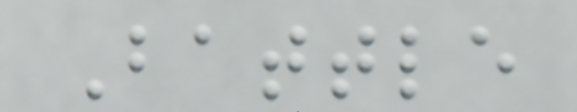Battle
